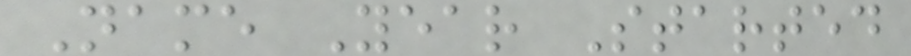Name Year Started
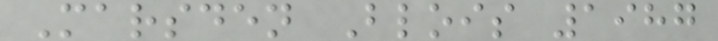Marsden Blois 1987
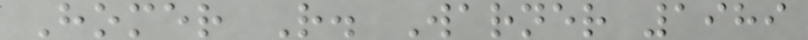Homer R. Warner 1989
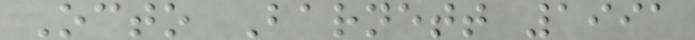Octo Barnett 1991
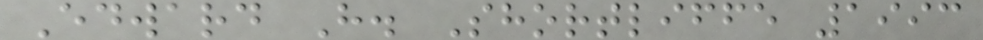Edward H. Shortliffe 1993
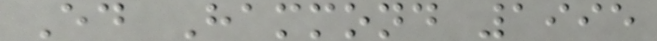Ed Hammond 1995
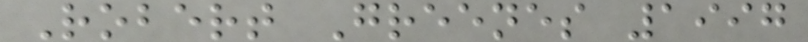Robert Greenes 1997
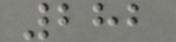282
